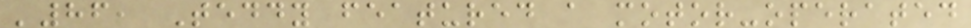'86, Teddy featured a motor-operated
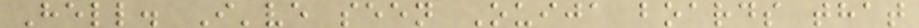Hell. I've seen Ouija boards that
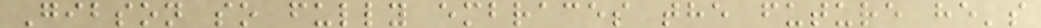Gibson so fully embraces the future he's
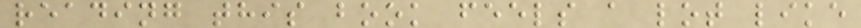reading this book feels a lot like
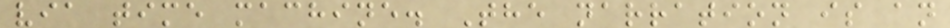via time machine. The narration is an
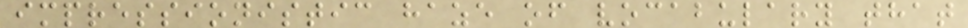impressionistic haze of vocabulary that
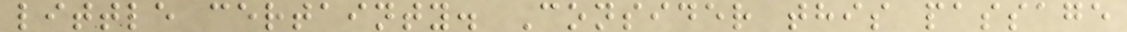little certainty. Consider this passage
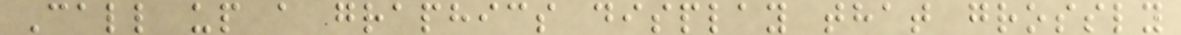Call up a graphics display that grossly
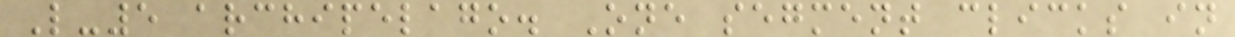L-5 archipelago. One segment clicks in
